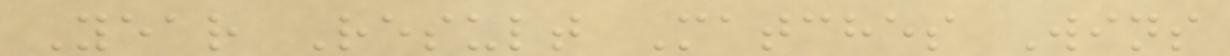Year Result Matches Wins
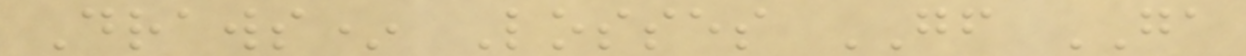Draws* Losses GF GA
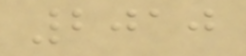2010
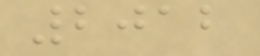2012
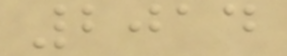2014
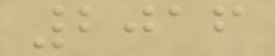2016
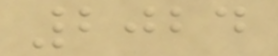2024
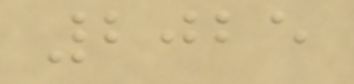2025
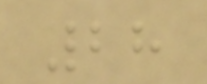28
